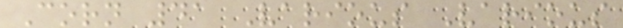Corn 41 Various Various
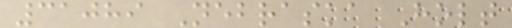31089 Nebraska Holt
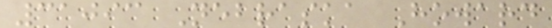31093 Nebraska Howard
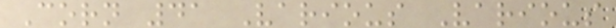Corn 41 Various Various
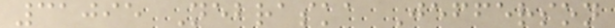31095 Nebraska Jefferson
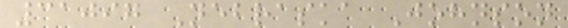31097 Nebraska Johnson
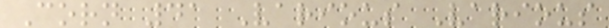Corn 41 Various Various
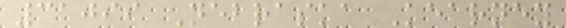31099 Nebraska Kearney
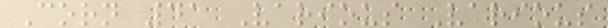Corn 41 Various Various
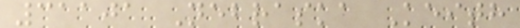31101 Nebraska Keith
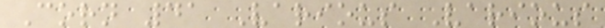Corn 41 Various Various
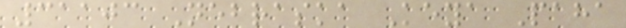31103 Nebraska Keya Paha
